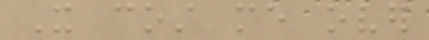It cost me over
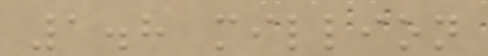1.8 million
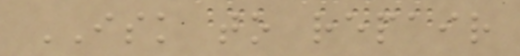ISK to repair
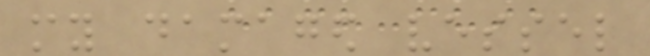my damaged vessel
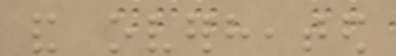and overheated
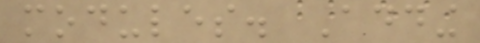modules. Adding
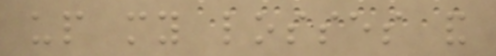up my losses and
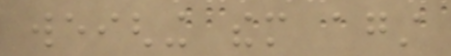weighing them against
